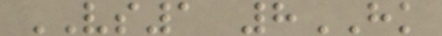VS1 8HK
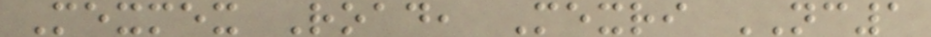Mexmex Road, Mexri NC1
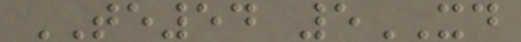TE54 5XD
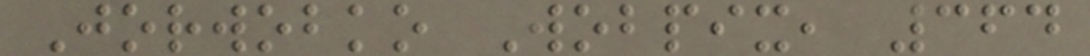Jorwobko Wobpix, 364
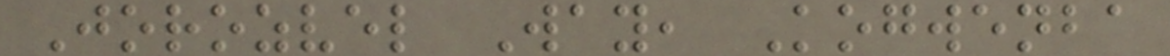Jorozvel Way, Kogwenba
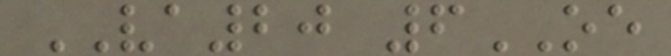VA20 6OE
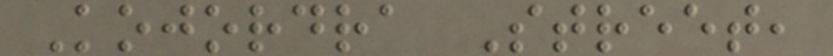Kojordra Street,
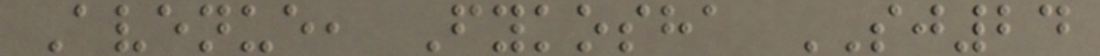Avenue, Fykosha SJ24
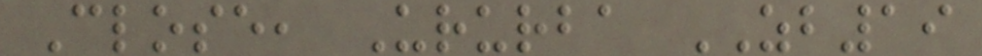Close, Ururba ZB19
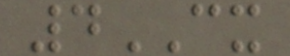4CX
